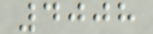4008
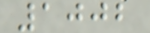1002
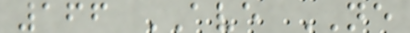166 AVE NE
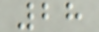28
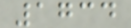1734
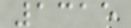1315
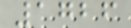1726
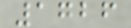1726
